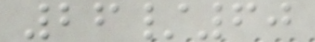26/60
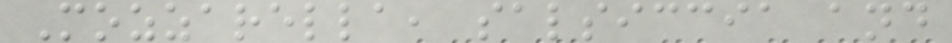Mozzarella, salsiccia and
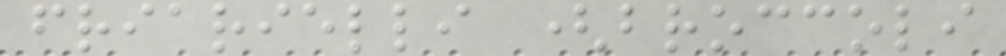friarielli (broccoli
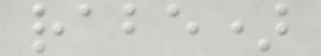rabe)
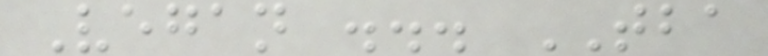Vegan ... TBA
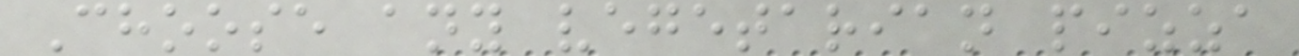Choose any vegetarian pizza
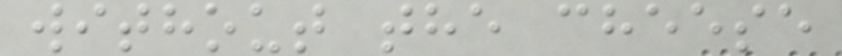without the cheese
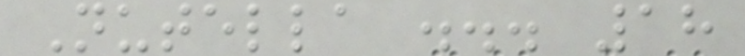Nutella ... 18
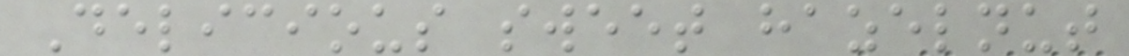Delicious sweet hazelnut
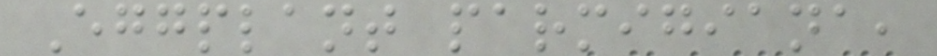Eggplant parmigiana,
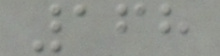168
